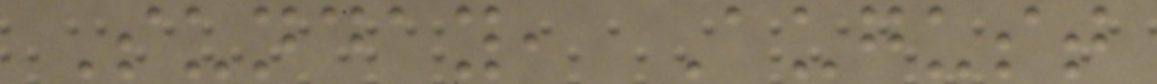Sunday, August
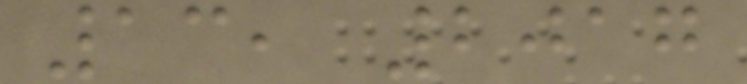13, 2017
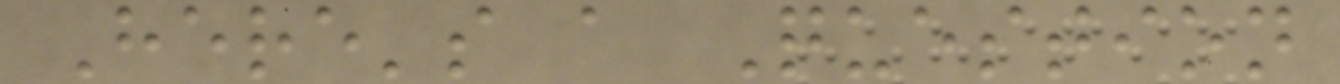Here's a Question
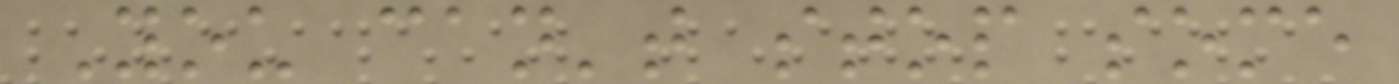You can't stop some
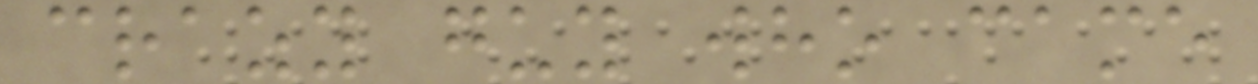crazy guy who came
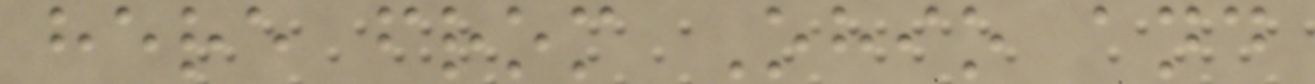here from Ohio and
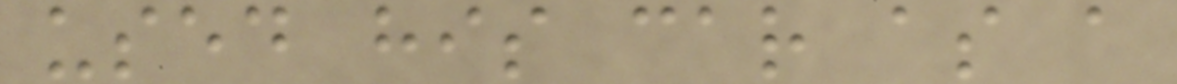used his car as a
